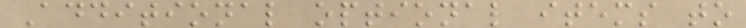Additional optional items to
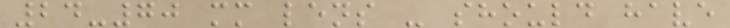24-70 mm lens - should have
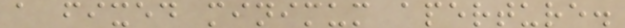a fixed minimum aperture.
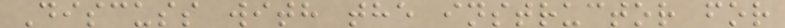Discuss with the instructor for
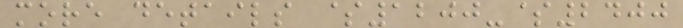more details $1200-$2400
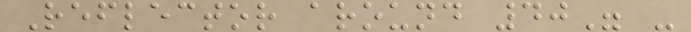Reflector around 40" -
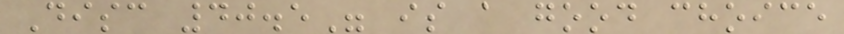Disc 40.5" is a good choice
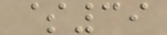$39
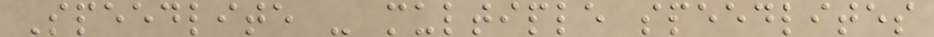Speedlite - multiple speedlites
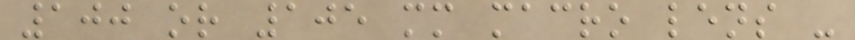100 or 105 mm macro lens -
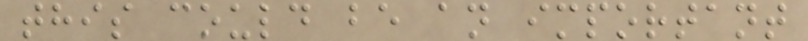this could be an important
